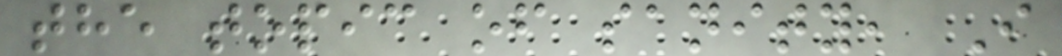the topic of sanity, I
